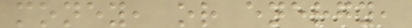money, or energy,
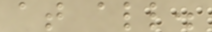at all.
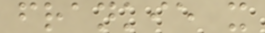frankie x
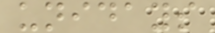unidays
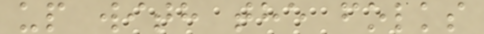up with the folks
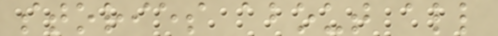stories about all
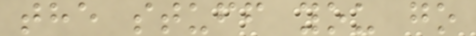the stuff you go
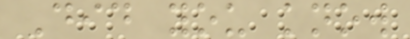Did you know
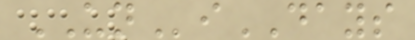UNiDAYS
